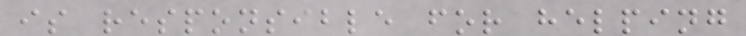is responsible for helping
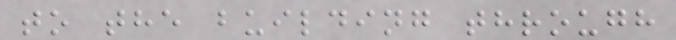to the building through
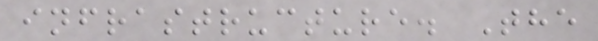infrastructure. The
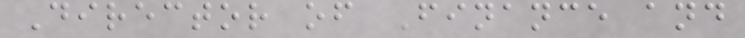Director of Finance and
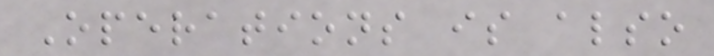Operations is also
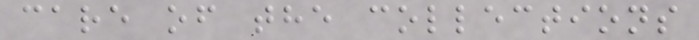care of the collections
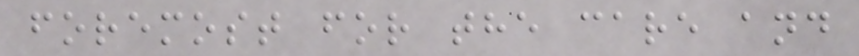foremost for the care and
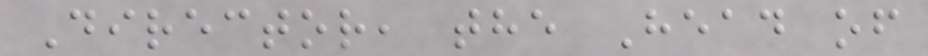Director, the Head of
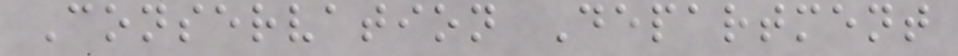Conservation Department
